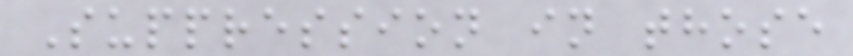Suppression in those
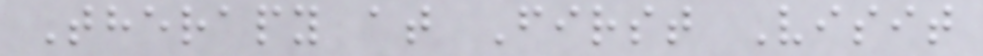Therapy at First Visit
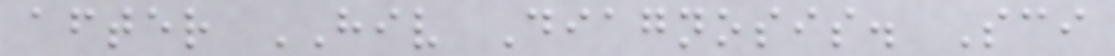after HIV Diagnosis. Sci
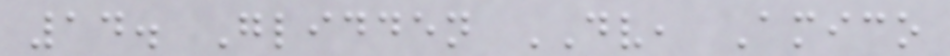14. Glidden DV, Amico
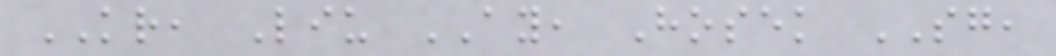KR, Liu AY, Hosek SG,
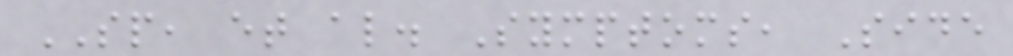SP, et al. Symptoms, Side
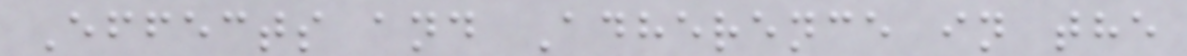Effects and Adherence in the
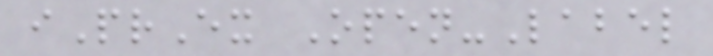iPrEx Open-Label
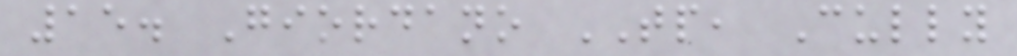15. Giordano TP, Cully
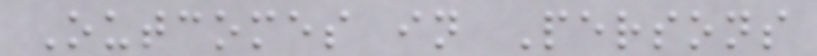Outcomes in Persons
